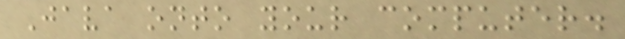Java onto your computer.
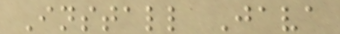Install Java
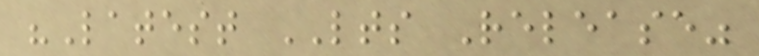"Latest LTS Release"
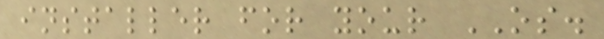installer for your OS.
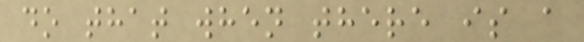do that when there is a
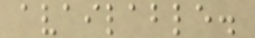available.
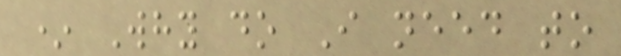* Why do I need to
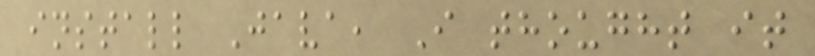install Java, I thought it
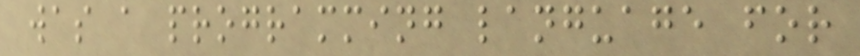was a programming language for
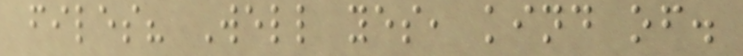files? Well yes, kind of.
